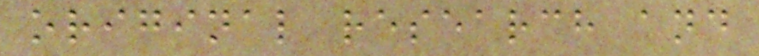original research and
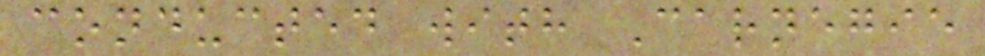conducted with Carnegie
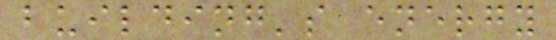building's energy
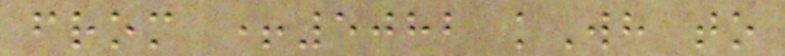from +5082 kWh to
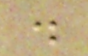.
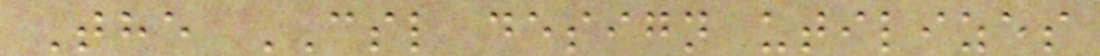The CSL design utilizes
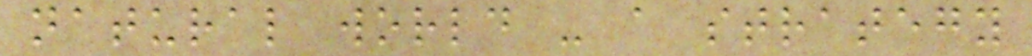natural world - a strategy
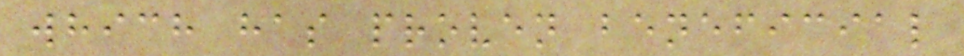which has proven beneficial
